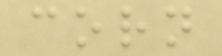corn
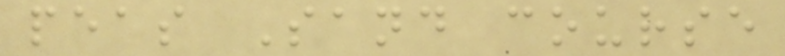peas Sand course
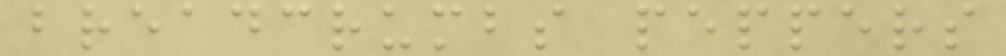breadcrumbs peppers
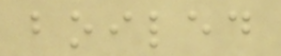boiled
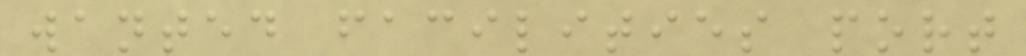wanted facilities port
